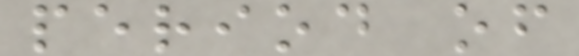period of
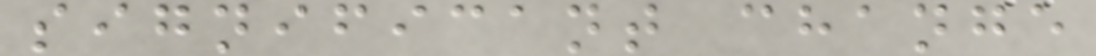significant change
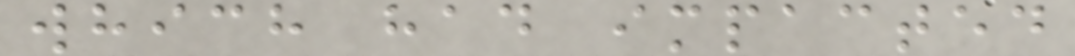which had impacted
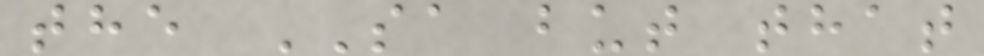the SA but that
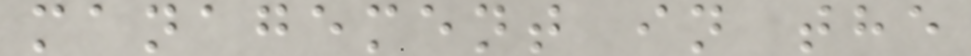management in the
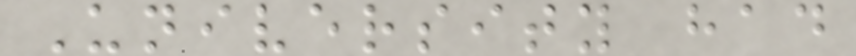University had
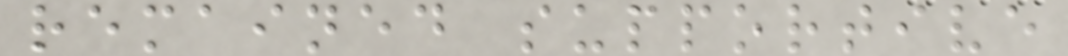remained supportive
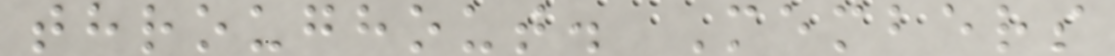throughout. Members
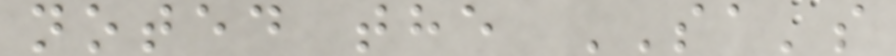noted the SA's
